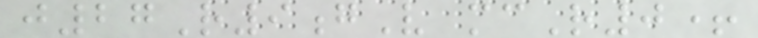j27R9gV mcR0+
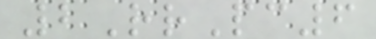2RrPc6
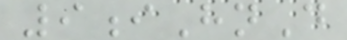9iHnD
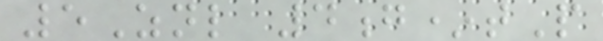5Znl 4g*tP
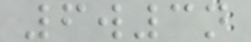6w3n
